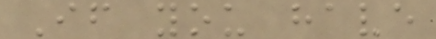If you have
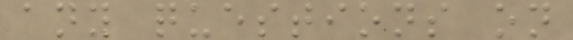any questions on
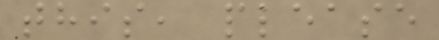this, please
